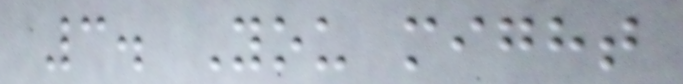3. You might
